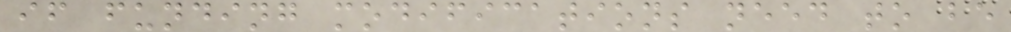if funding modifications need to be
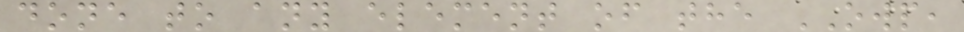done to any element of the OWP,
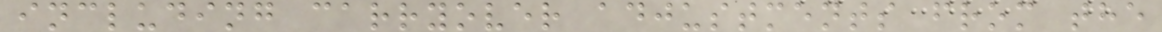including carryover adjustments from the
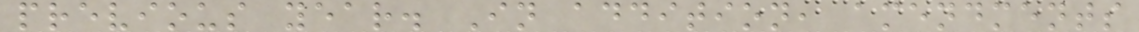previous year. In addition, amendments
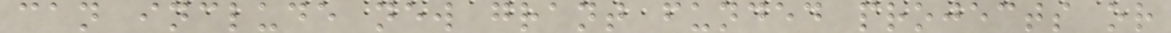can include new grant funded projects or
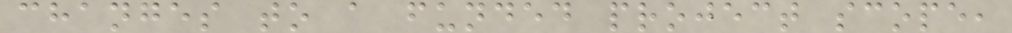changes to a funded project scope,
